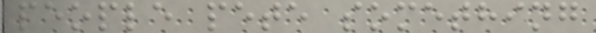people pete something
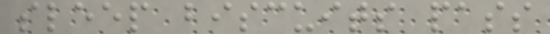sleep biscuits pass
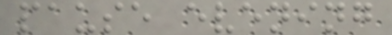pause evening
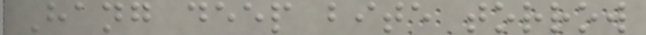Hang deep bite torrow
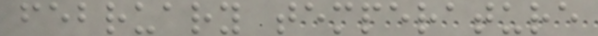february temperature
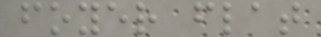foyer flat
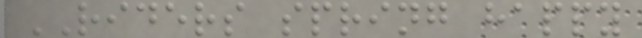RIDERS spring happy
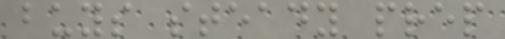buys steady prep
